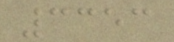3353
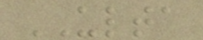ULTA
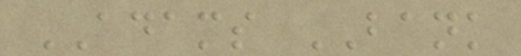ADAMS BANK
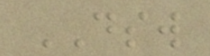DSW
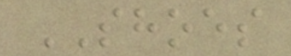SHOES
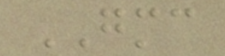GMC
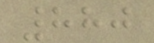880
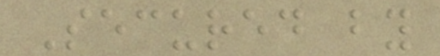Secured by
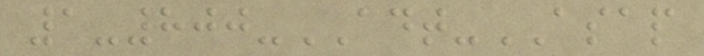1-800-ADT-ASAP
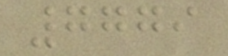7779
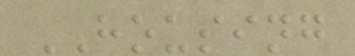HOUSING
